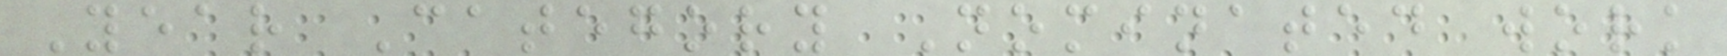Year Category Nominated work
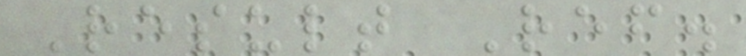Result Ref.
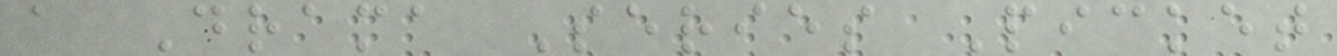a Drama Series Picket
